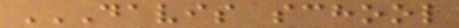DAVIS SCHOOL
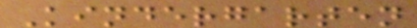Kindergarten
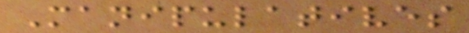Manipulatives
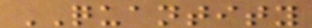QUANTITY
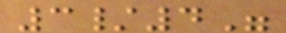3/4"
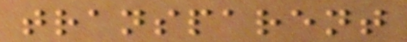transparent
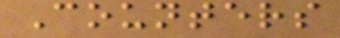Counters
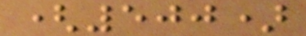(500)
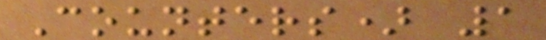Counters) 1
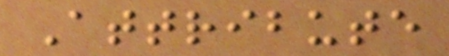Attribute
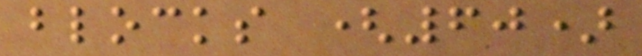blocks (60)
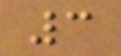3
